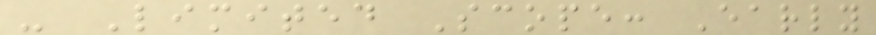- Limited Scope: Early
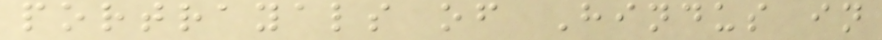portrayals of Hindus in
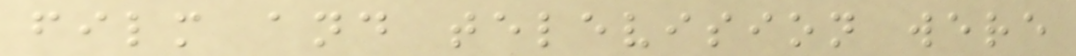film and television were
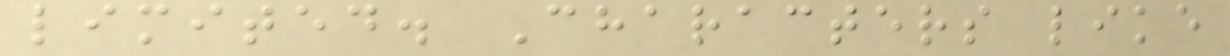limited. Characters like
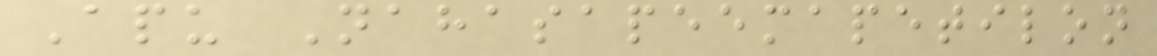Apu Nahasapeemapetilon
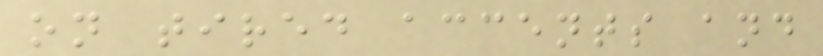on tired accents and
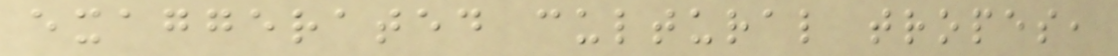exaggerated cultural tropes,
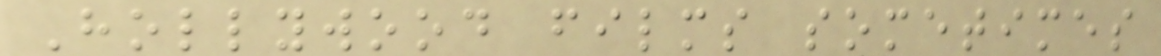Hollywood films sometimes
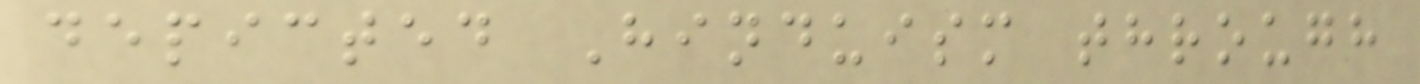depicted Hinduism through
